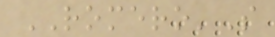ROMERO'S
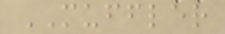MUFFLER
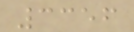3356
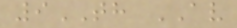9TH AV
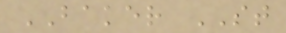BAKER ST
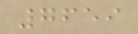7659
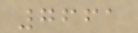7661
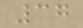37
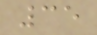35
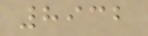8932
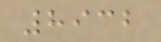8932
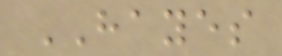HAYES
